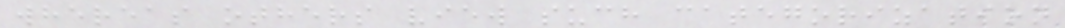whereas others view such categorization
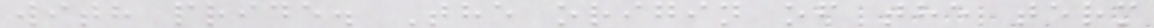with pride. The origin of the term
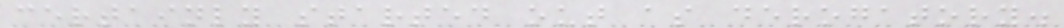certainly started out as derogatory.
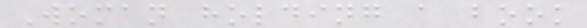Woman holding a book
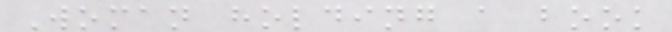Woman holding a book
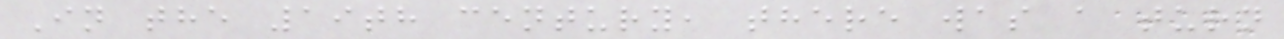In the 19th century, there was a turn
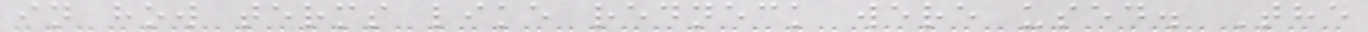in how terms like redneck were used. The
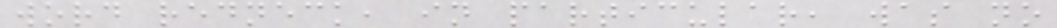word redneck, in particular, was no
